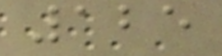125
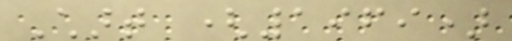Chart (1969)
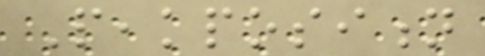Peakposition
